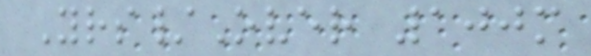Yrs/Over 100m
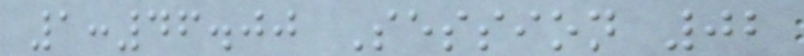1:46.00 Session 02
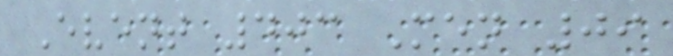Event 403 Men 09
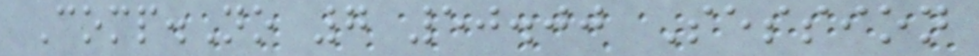Comp.No 7 50.00 Session
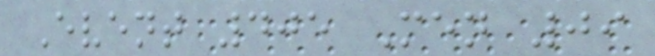Event 405 Men 09
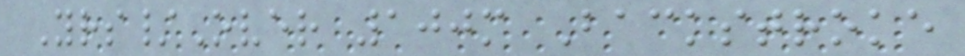Yrs/Over 100m Backstroke
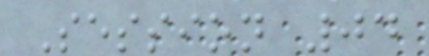Session 04
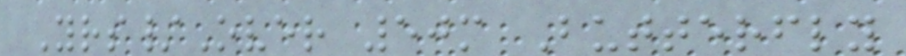Yrs/Over 50m Butterfly
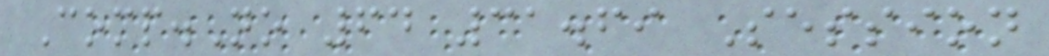Comp.No 64 31.69 Session
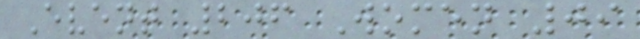Event 206 Women 09
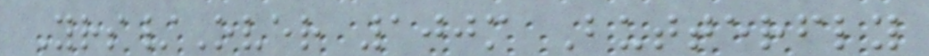Yrs/Over 100m Butterfly
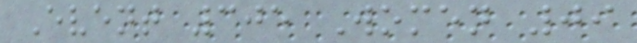Event 305 Women 09
